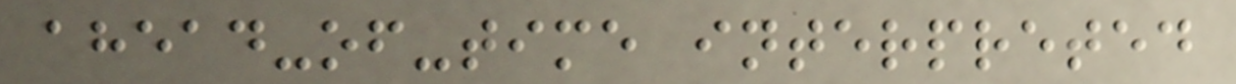ahead-of-time interpreted
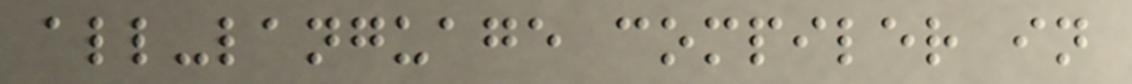all-language compiler in
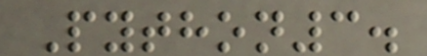Python3.
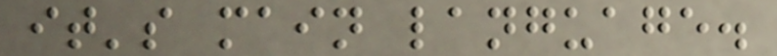it's main language.
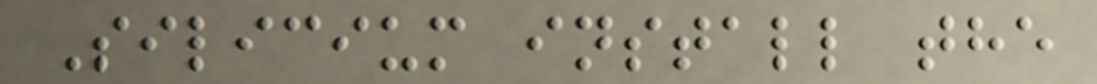Silicium install the
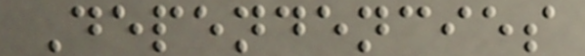Dependencies
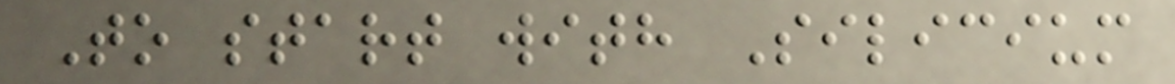To start with Silicium
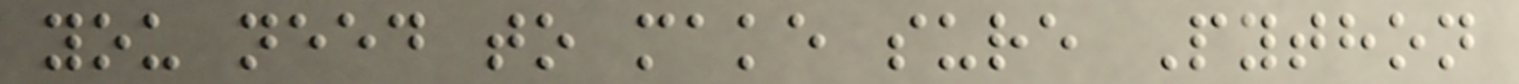you need to make sure Python
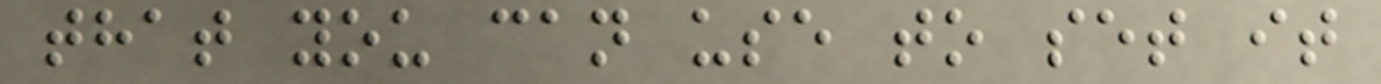that you can use to set it
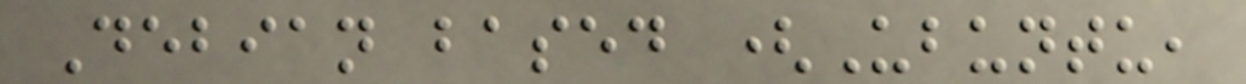Debian based (Ubuntu,
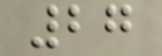27
